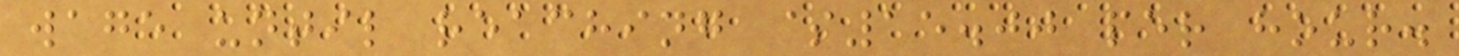wage until reaching $15.00 per hour.
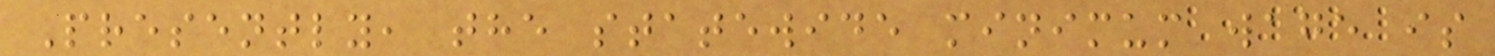Presently, the statewide minimum wage is
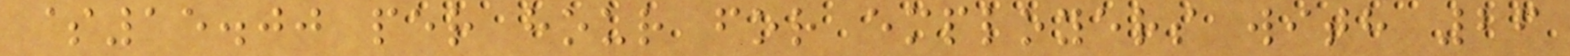$15.00 per hour for employers with 26
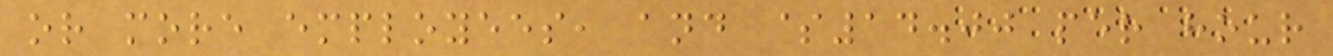or more employees, and $14.00 per hour
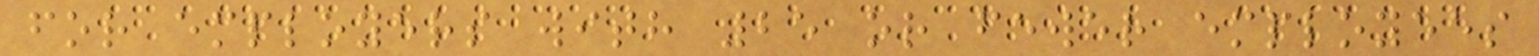for employers with 25 or fewer employees
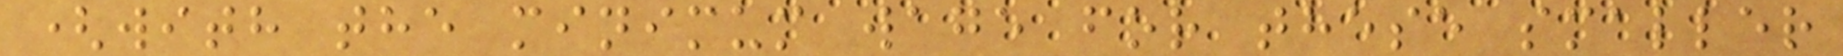(with the minimum wage for these smaller
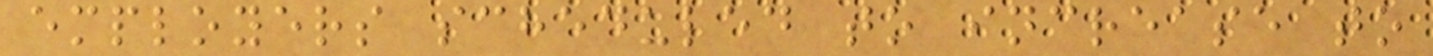employers scheduled to increase to
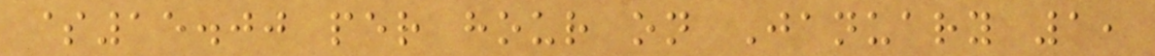$15.00 per hour on January 1,
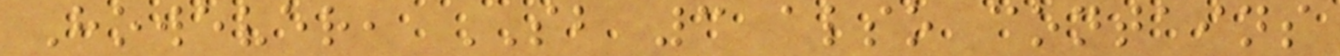However, SB 3 also contains
